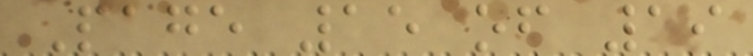Page 15 of 19
